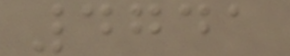4741
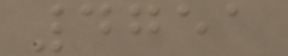4751
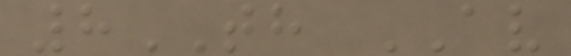8TH AV
